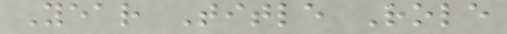Year Title Role
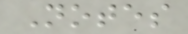Notes
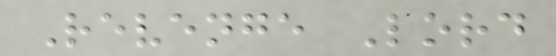Revenge Lord
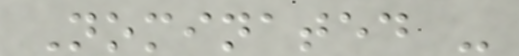Nominated -
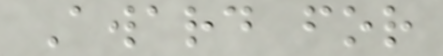Award for
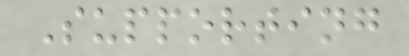Supporting
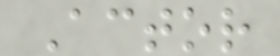Actor
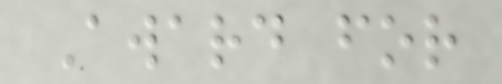Award for
